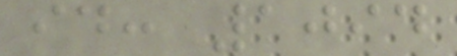id: 1094
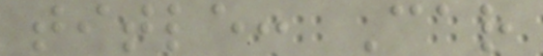title: Car
